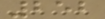252
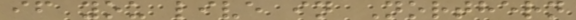if you live in Northern
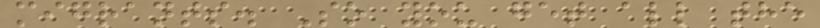migrants. So you get all the
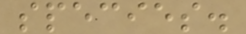species.
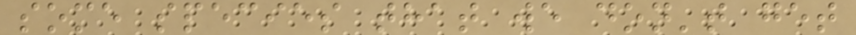some species that we don't get
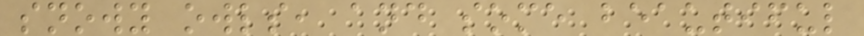snowy owls, and some beautiful
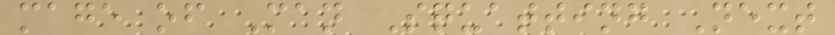mage of Man Squatting Next
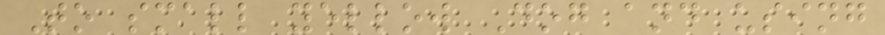To small yellow Dog and using
